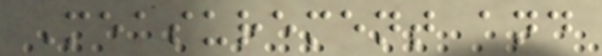Measurement and
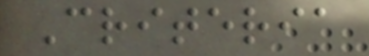Criteria
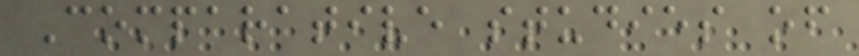Comparative studies of
